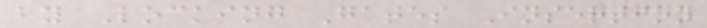by Locking Gates Insertion
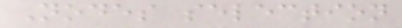Nodes selection
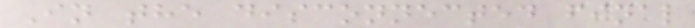In the disconnected final
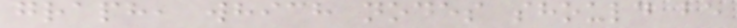graph, which nodes should be
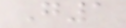G1
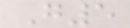G5
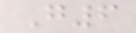G6
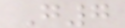G7
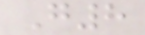G8
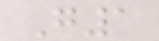G1
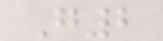G2
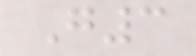G3
